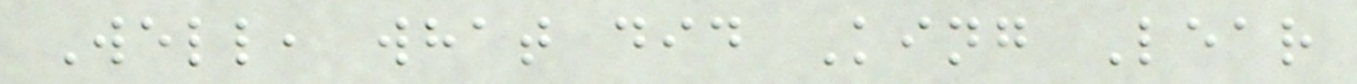Well, what did King Lear
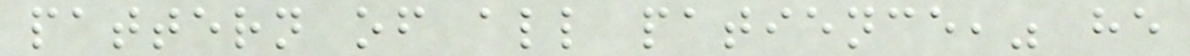pattern of all patience," he
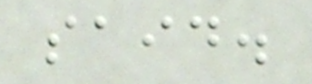said.
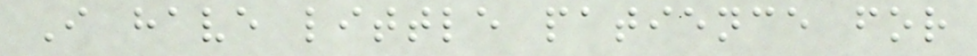I have little patience for
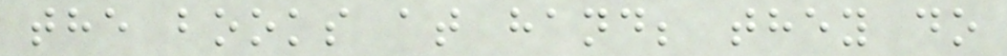the books at hand; they do
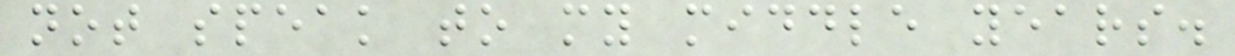not speak to my middle years.
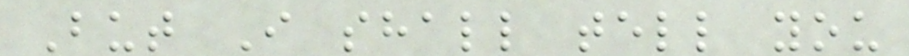But I shall tell you
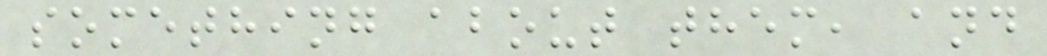something about them, and
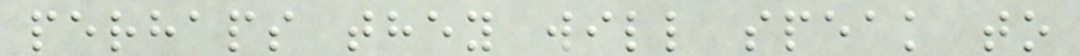perhaps they will speak to
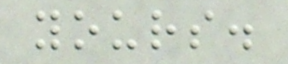yours.
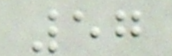57
